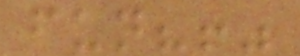fun?!"
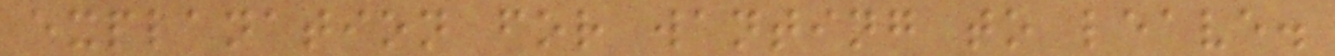explanation for wanting to leave.
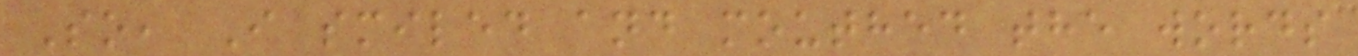So, I smiled and mouthed the words
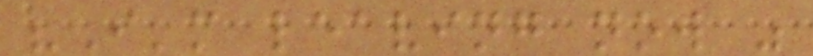"I'm leaving now "
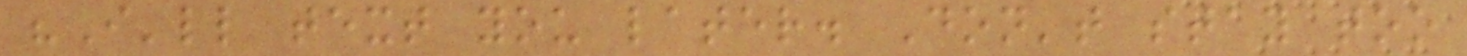"I'll text you later. Don't stay too
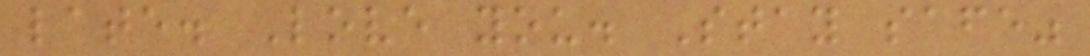late. Love you. Stay safe"
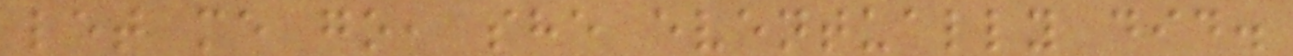let me go, she eventually did.
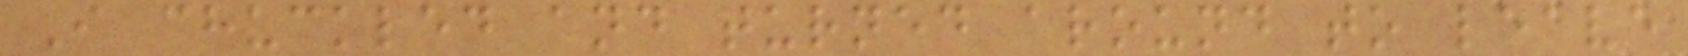I chuckled and turned around to leave
